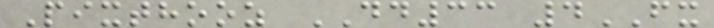Pixthooz DD33 4FX
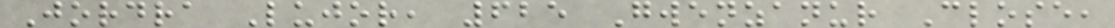Jordra Lujor, 625 Gwenzanur Close,
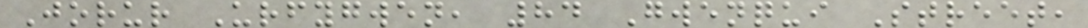Jorur Urfygwen, 84 Gwenqui Street,
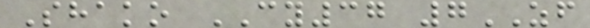Shako CY37 7ZF
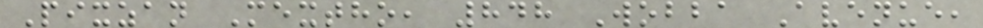Pixzan Mextho, 848 Wobba Avenue,
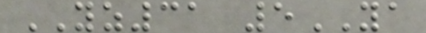YZ31 5YA
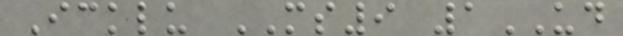Icklu MS9 1UD
